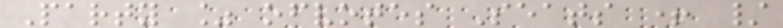Party % ofvotes Seats + /
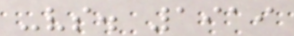-vs. 1919
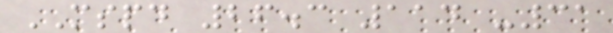MSPD 26.3 114 -31
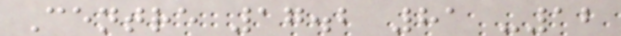Centre 17.2 81 -12
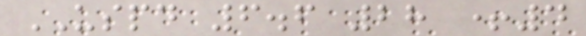USPD 6.6 28 +4
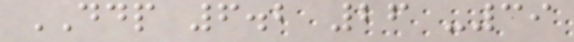DDP 6.2 26 -39
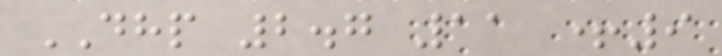DHP 2.7 11 +9
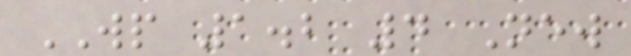WP 1.2 4 New
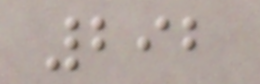292
